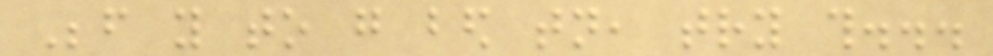Before you to go bed tonight, try this...
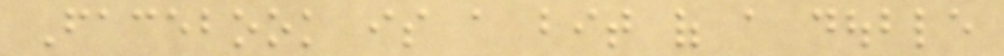Facebook is a bit of a double
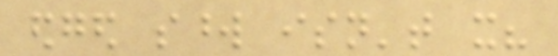edged sword isn't it?
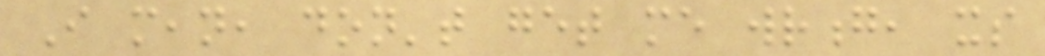I mean, don't get me wrong, its
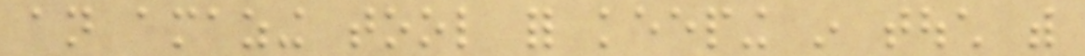an amazing tool for keeping in touch with
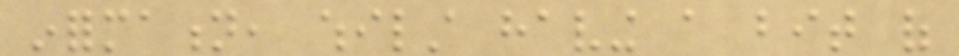information, whilst having a bit of
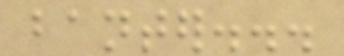banter...
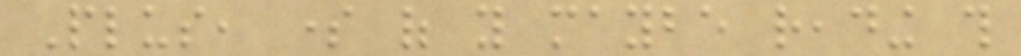Plus, some of you maybe reading this
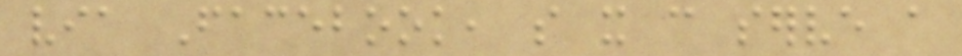via Facebook, so it can serve a
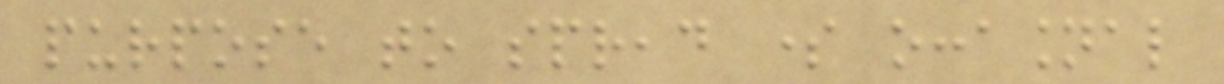purpose to spread some occasional
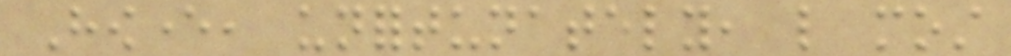However, unfortunately, like most
